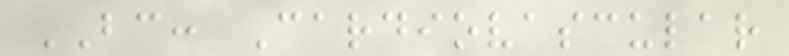BC: Cardiovascular
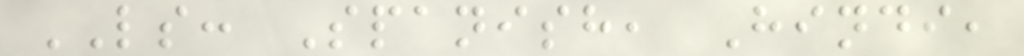LS: Spanish, Hindi,
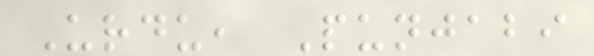Urdu, Punjabi
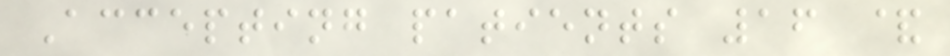Accepting patients 16 &
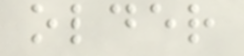older
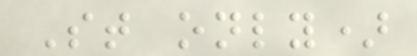St only)
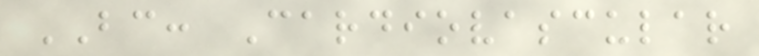BC: Cardiovascular
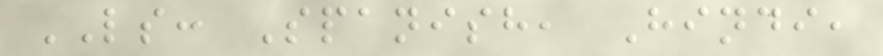LS: Spanish, Hindi,
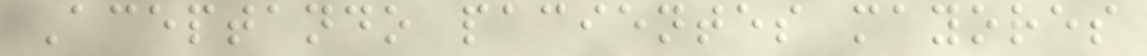Aceptando pacientes mayores
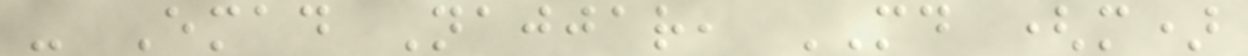- Emad Najjar, MD (m)
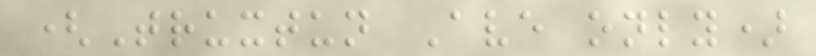(Truxtun Ave only)
